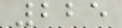225
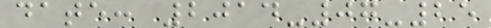date: 2014-07-25
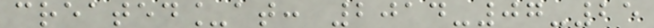created_at: 2014-07-25
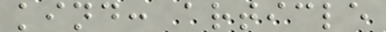kind: article
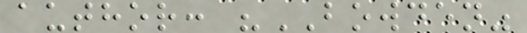author: "BOWDEN"
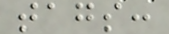tags:
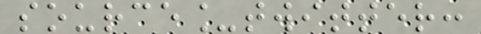source_twitter:
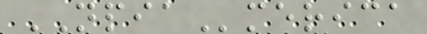NPIAmerica
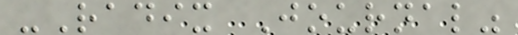-Radix Journal"
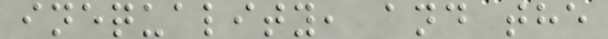inequality, and the
